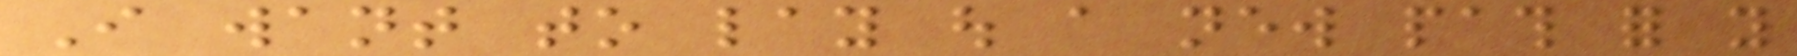I want to lay out a new path for you
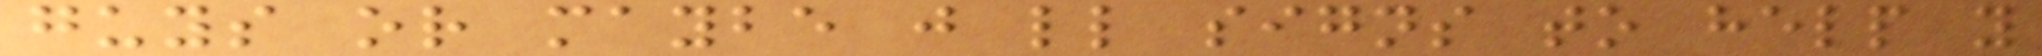guys or maybe just little signs to help you
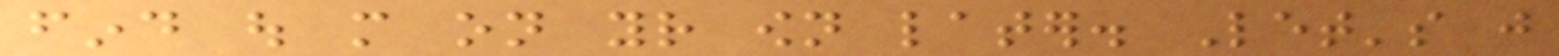find out more on your own later. Let's just
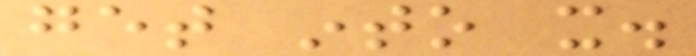get into it.
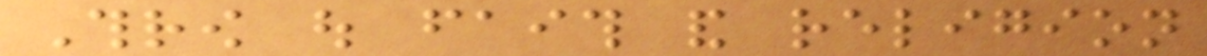Throw out faith and religion
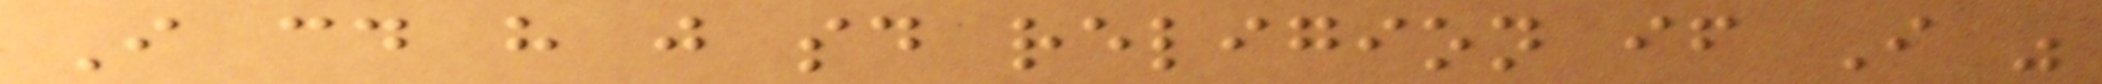I could have just said religion if I was
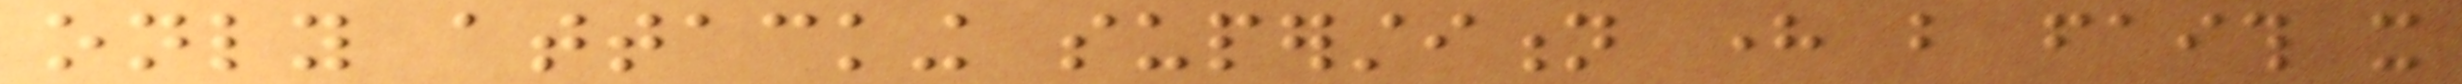only attacking superstition here but faith it
